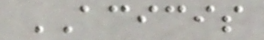ACICIS
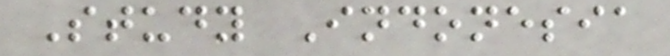Study Indonesia
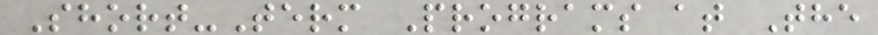Short-Term Programs at The
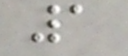1
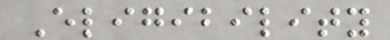Eligibility
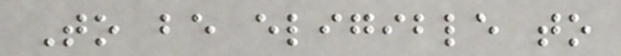To be eligible to
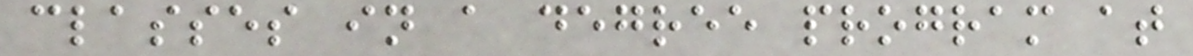classes in a degree program at
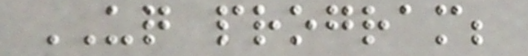UQ program;
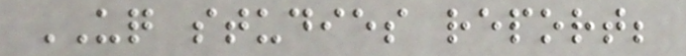UQ studies report;
